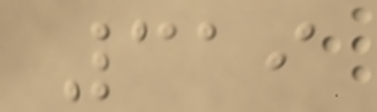319
